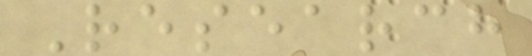Research
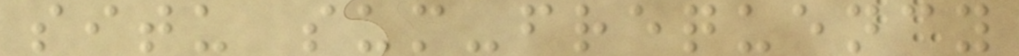situ sum-frequency
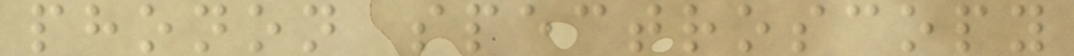phonon spectroscopy
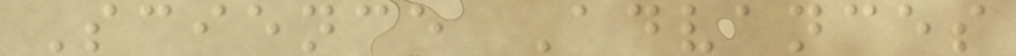Science Advances
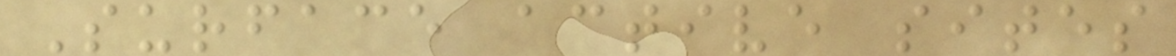Surface active sites
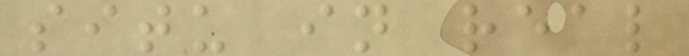situ in real
